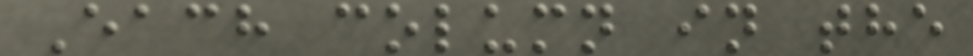Each column in the
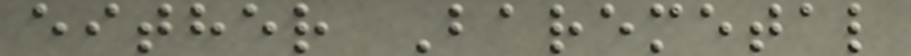either Baremetal
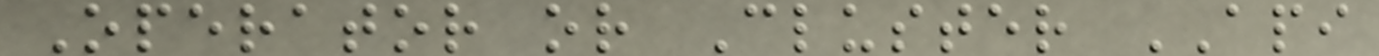Operator or Cluster API
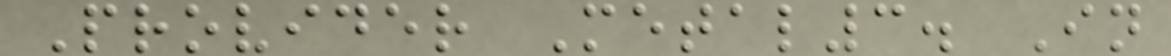Provider Metal3. In
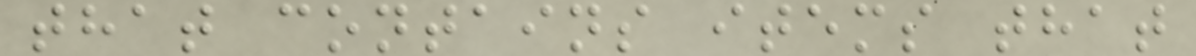that contains items that
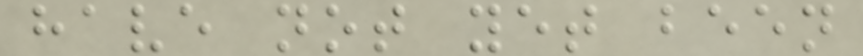have not yet been
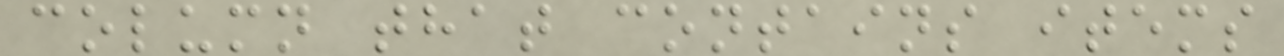column that contains items
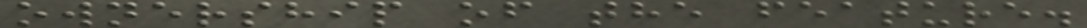ownership of the feature.
